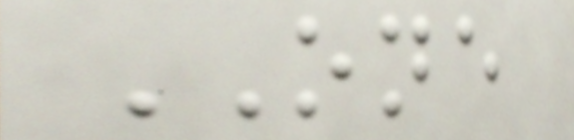ONE
